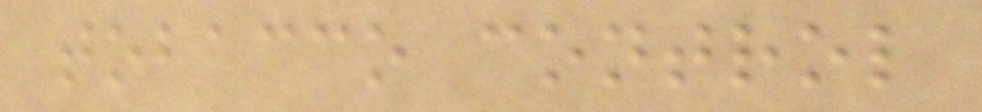tobacco control
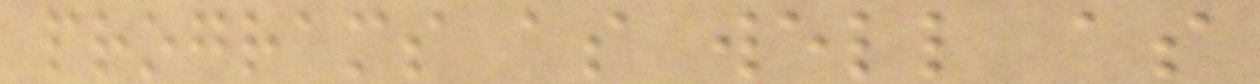programs as well as
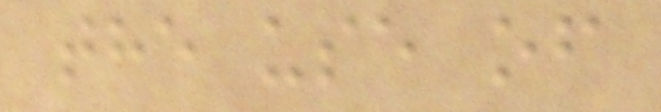the use of
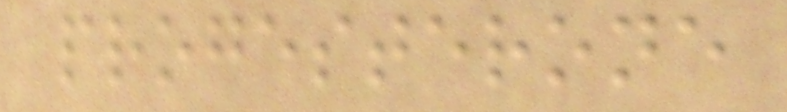progesterone
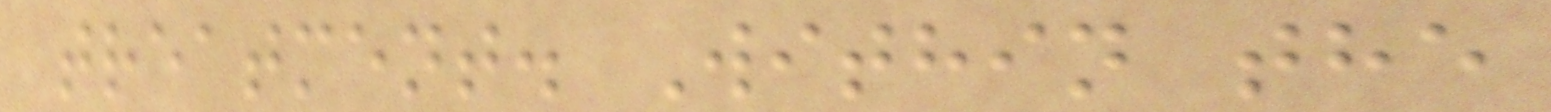treatment. Within the
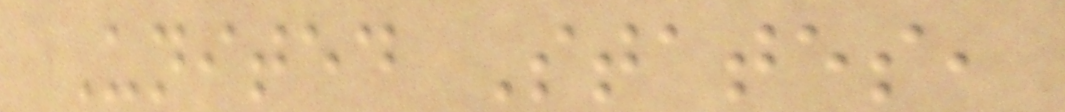United States,
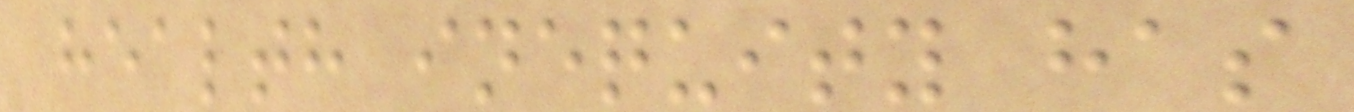health inequity has
